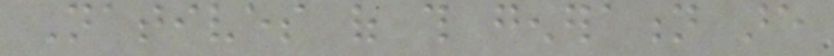Natives of this generation are
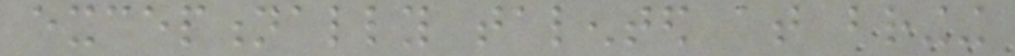exceptionally talented at bringing
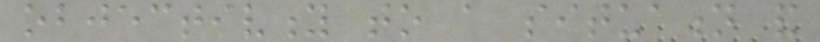objectivity to a situation and
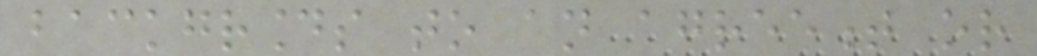backgrounds to an agreement or
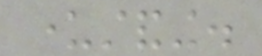understanding.
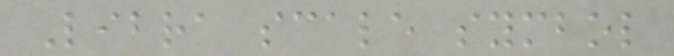Libra scale symbol
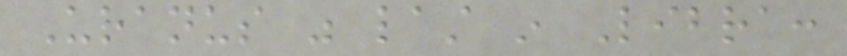Uranus was last in Libra:
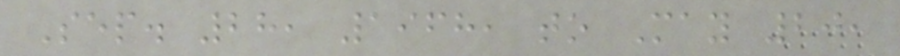Sep. 28, 1968, to May 20,
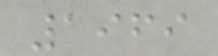1969
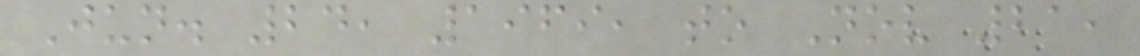Jun. 24, 1969, to Nov 21,
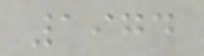1974
